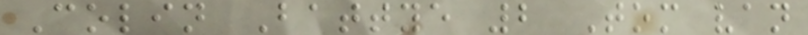Colin Battye 2 Tom van
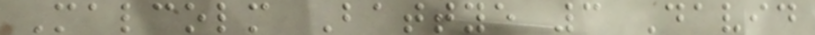Malcolm Battye 3 David
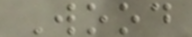Wood
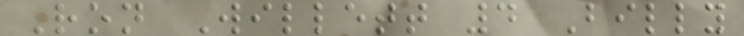Ron Willett 4 Billy
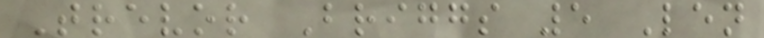Trevor Briggs 5 Len
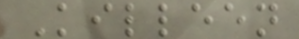Killeen
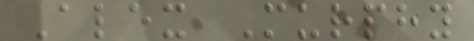Alex Murphy
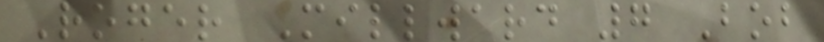Roger Millward 7 Bob
